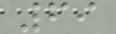69
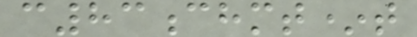c83chmt*t
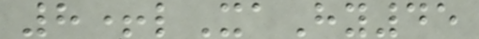8+lXaHy45
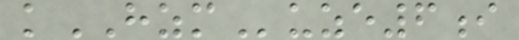kHZMuze6i
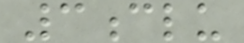3clu
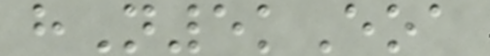hN5kEoa
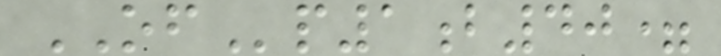OFp1b40=
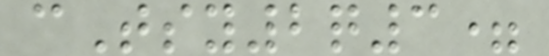cTsy2q3=
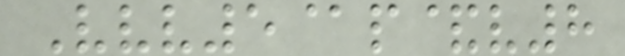Vvv5@p&v8
